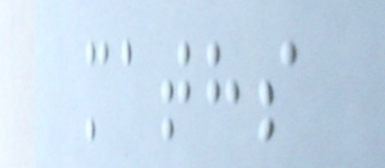maths
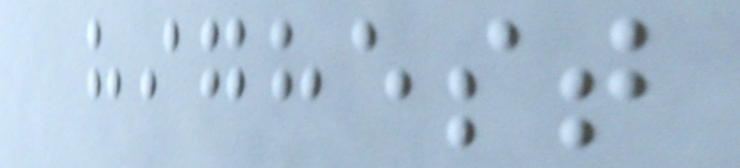highest
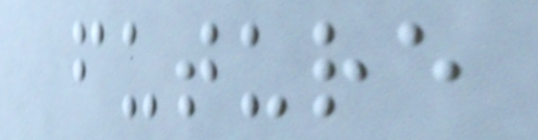future
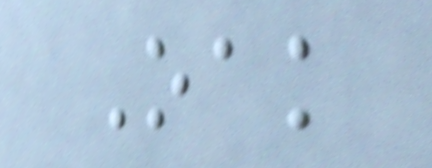Oak
